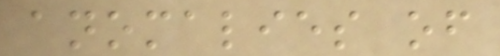anomalies of
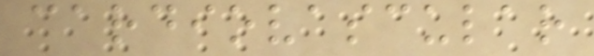cardiovascular
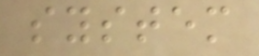system
